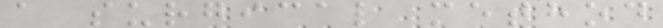a surgical method
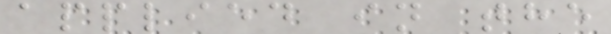applied in the
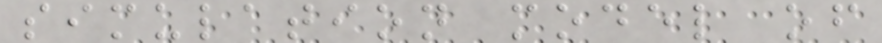simulation model of
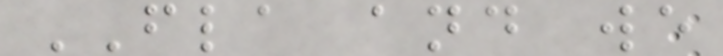FLA and we
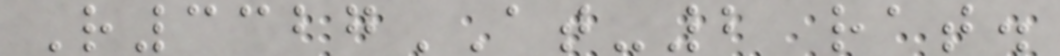R3327AT-2 rat.
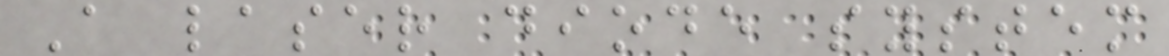A laser diode system
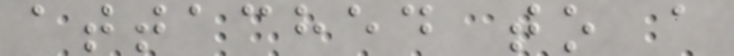attached to a
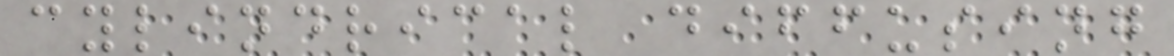cylindrical diffusing
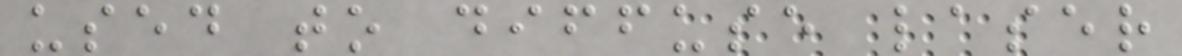used to diffuse laser
